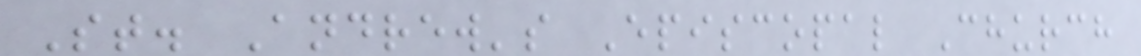St. Andrew's Episcopal Church
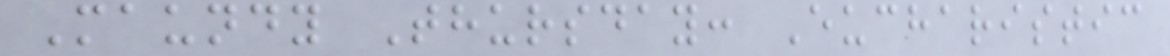Maundy Thursday: Eucharistic
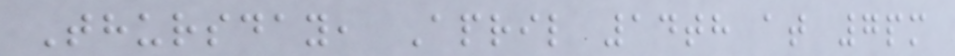Thursday, April 14th at 7pm
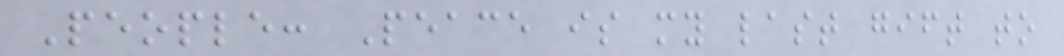People: Peace is my last gift to
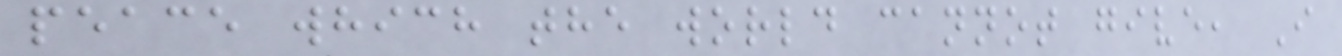peace which the world cannot give, I
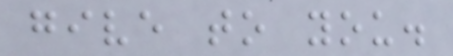give to you.
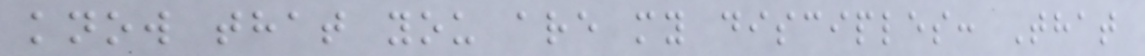know that you are my disciples: That
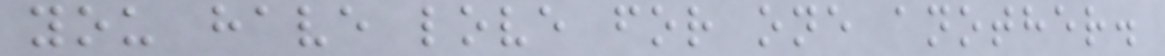you have love for one another.
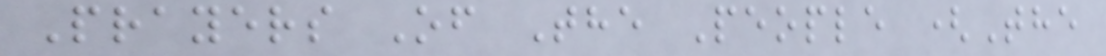Prayers Of The People (The
